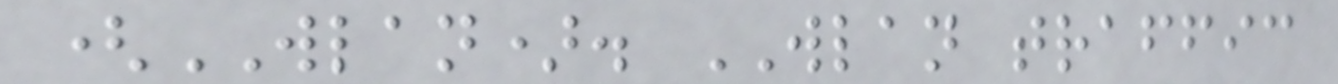(WLAN). WLAN traffic
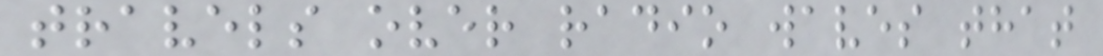travels over radio waves that
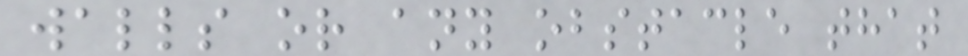walls or any obstacle that
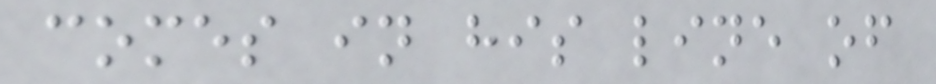comes in his line of
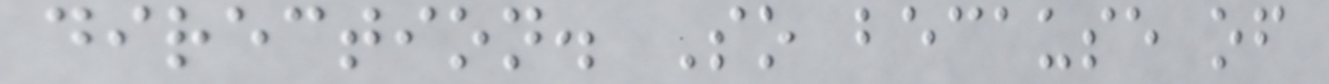direction. So because of
